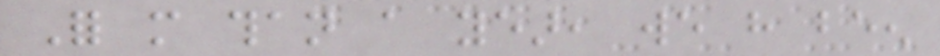For more than a year, we have been
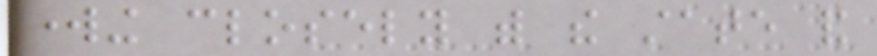working closely with the state and
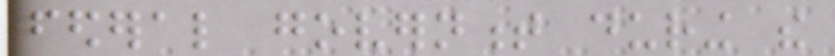federal government during the
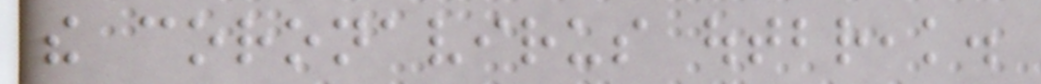the coronavirus outbreak.
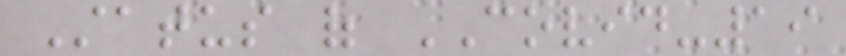Status of COVID-19
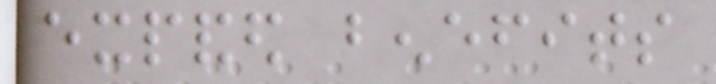expanded benefits
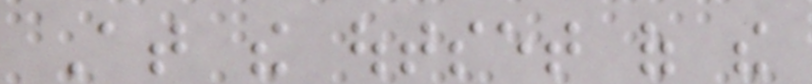At the outset of the
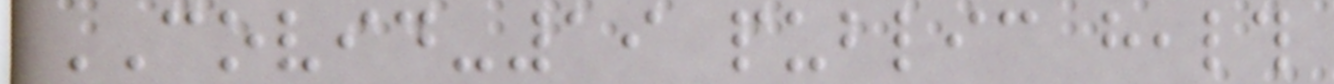COVID-19 public health
